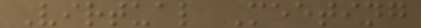Virtual Meeting
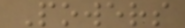Powers
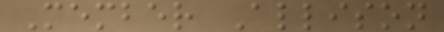Member Allison
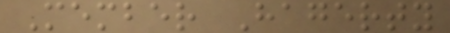Member Hagerty
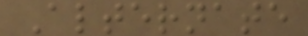Alternate
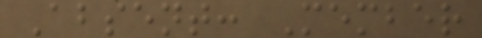Absent: Member
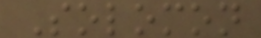Solomon
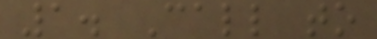1. Call to
